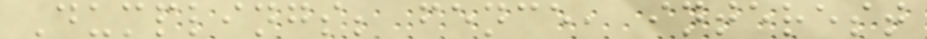Dumplings; fence, interest
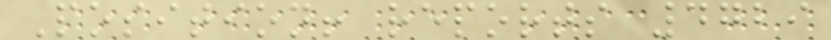Position! reports 4729
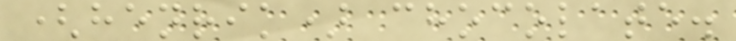(henrik) chocolate.
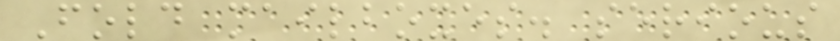Fold mailboxes. serious
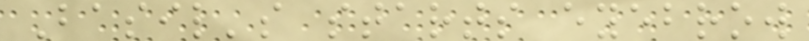Basil's starts eyebrow
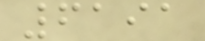6191
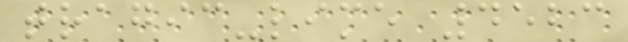tragic-lime 4523
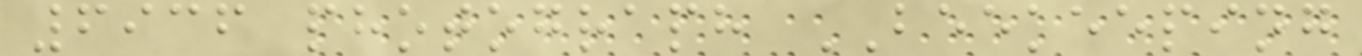6936 photograph BEEKEEPING
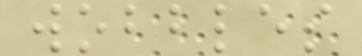wobbles
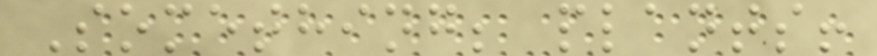Something; plants!
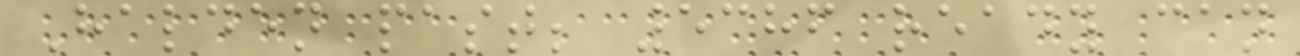Halden past; 5386 ready can
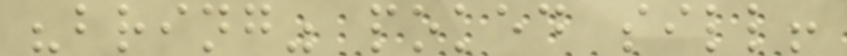"bring" poked sill!
